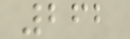262
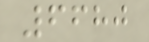6680
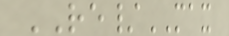RE/MAX
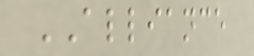ALLIANCE
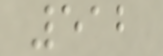512
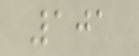101
